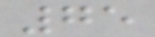75
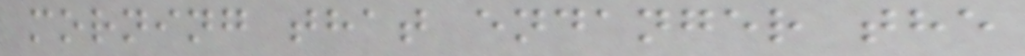morning that endanger the
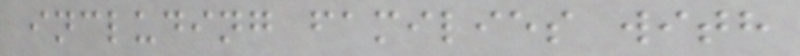including families with
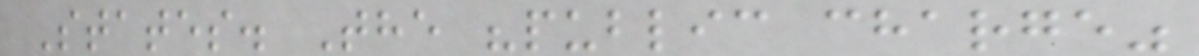States. The "public charge"
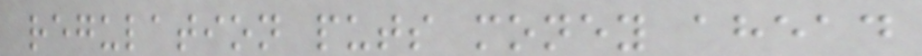regulation puts money ahead
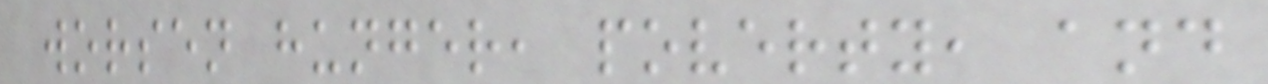worsen hunger, poverty, and
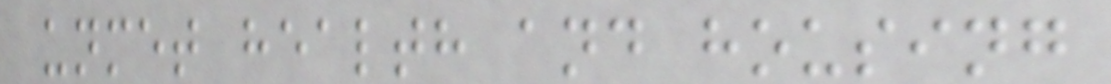unmet health and housing
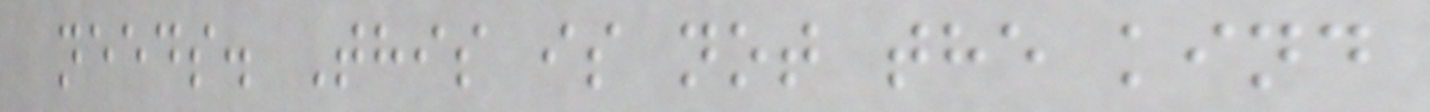needs. This is not the kind
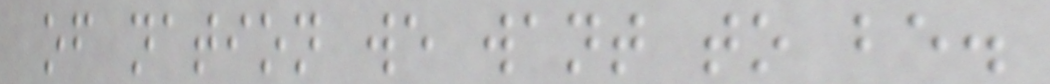of nation we want to be.
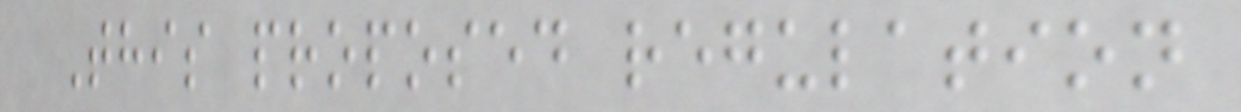This proposed regulation
